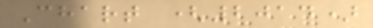Chart (2014)
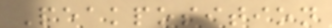Peakposition
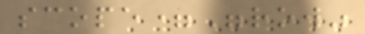scope="row"
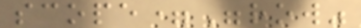scope="row"
